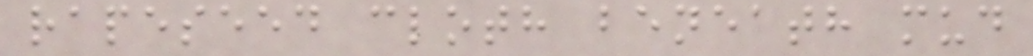rapeseed cloth beneath mud
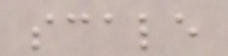scale
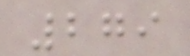279
